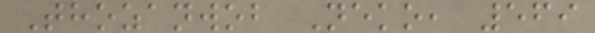Thozanwob Neko, 569
